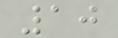10
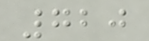720
